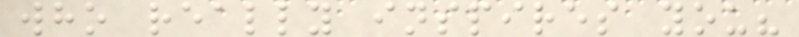who really inspires you?
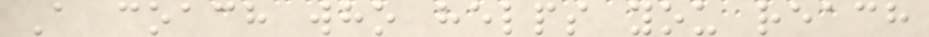A coach who helps you reach
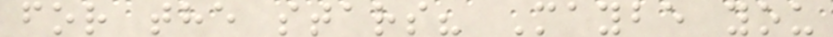for the stars? Maybe you
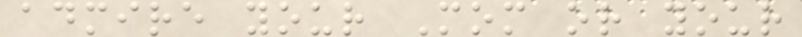admire your Mom or your
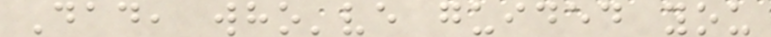Dad, who've guided you
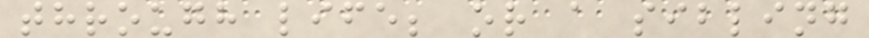through life; or a sibling
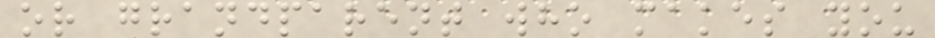or grandparent who makes you
